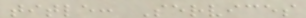title: Services
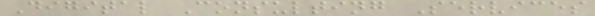Digital Consulting Services
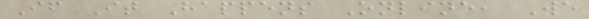If It Happens Online, We
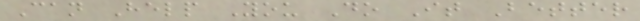Can Help You Do It Better
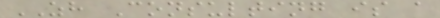ZH Consulting is a
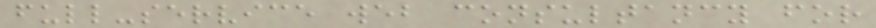full-service web consultancy for
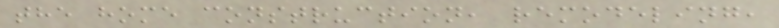the home construction, remodeling,
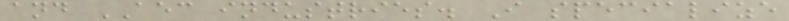and AEC industries. I specialize
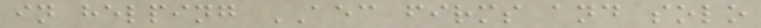in helping AEC firms and solo
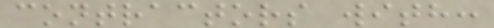contractors with:
